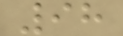98
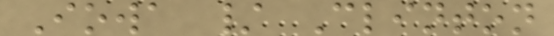Iowa / Clinton
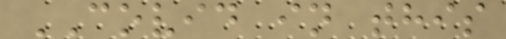COVID in this
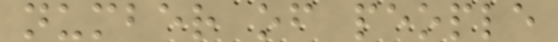number of people
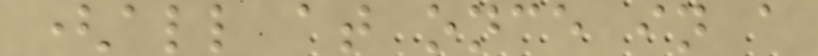(all at once in a
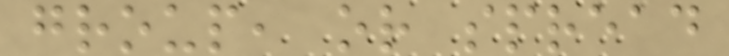group, or spread
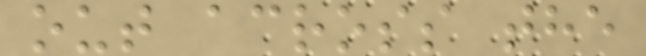out across the
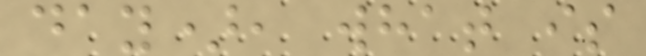day), what is
